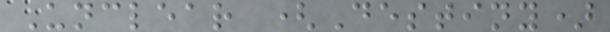Unclear (Destiny)
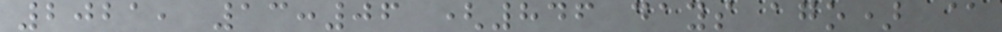2021, 13:06 (846 days ago) @
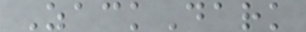ZackDark
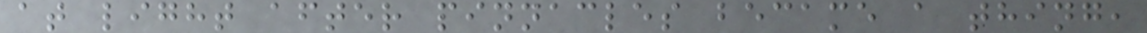at light after pinnacles became a thing,
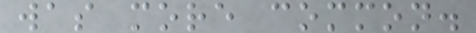was more common.
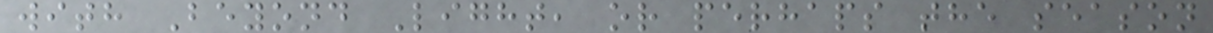with Beyond Light, or perhaps the season
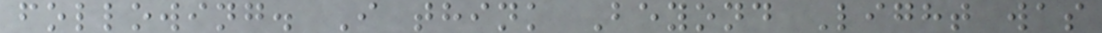following. I think Beyond Light was
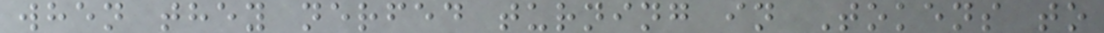when they nerfed turning in Tokens to
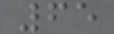65
